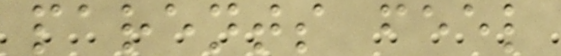parents feel
